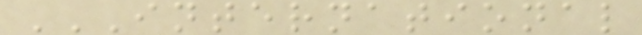INTERNATIONAL
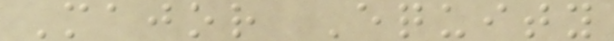Major Equity
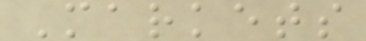Markets
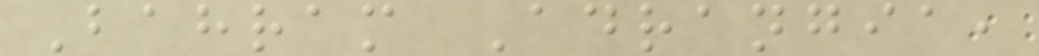Bahram Adrangia,
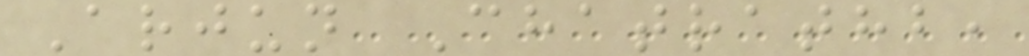Arjun Chatrathb,
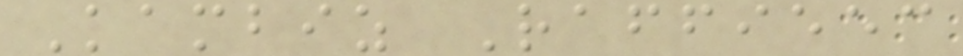Kambiz Raffieec
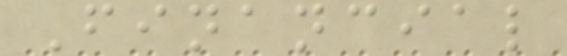Financial
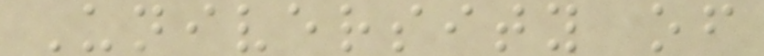University of
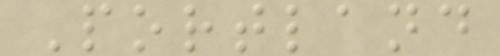Portland
